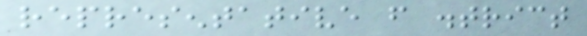representative from district
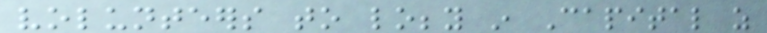volunteers to lobby in Capital as
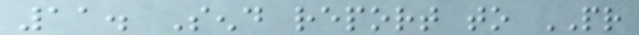11. Send report to PR
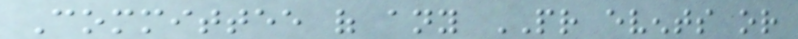Committee of any PR events or
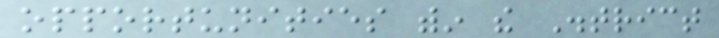opportunities within the District
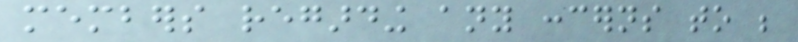members regarding any concerns to be
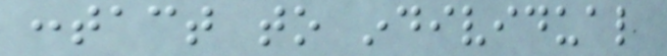contact to individual
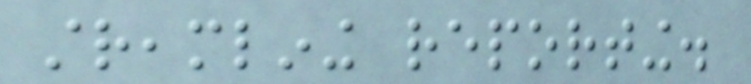streamlining reporting.
